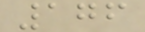176
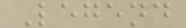Legend
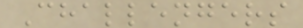Challengers
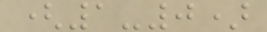(1-0)
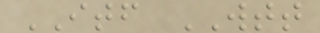ITF WTT
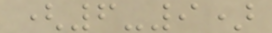(6-9)
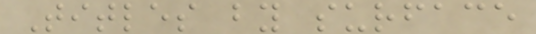Titles by surface
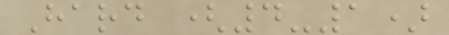Hard (4-1)
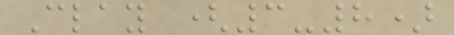Clay (3-8)
